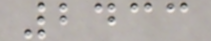2433
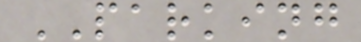PARKING
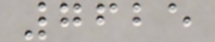7625
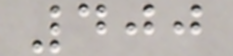400
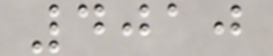4010
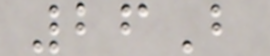26B
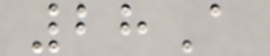28A
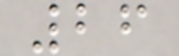26
